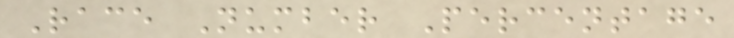Race Number Percentage
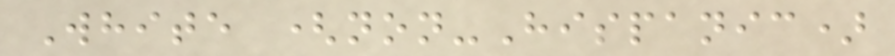White (non-Hispanic)
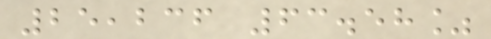25,236 63.58%
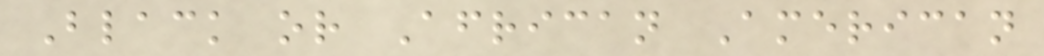Black or African American
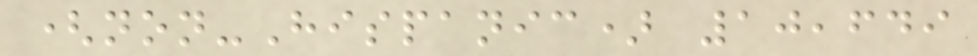(non-Hispanic) 10,649
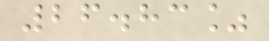26.83%
